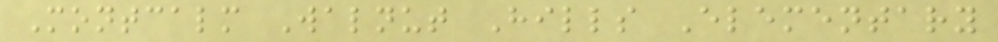Montcalm Walnut Hills Elementary
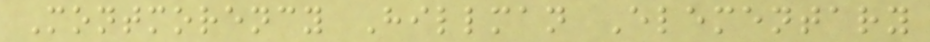Montmorency Hillman Elementary
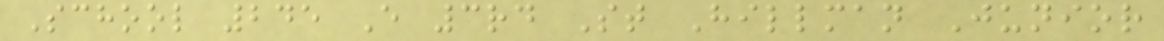School 245 E 3rd St Hillman Junior
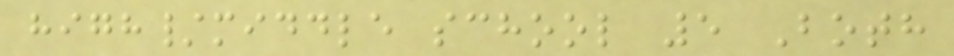high/middle school 5 Both
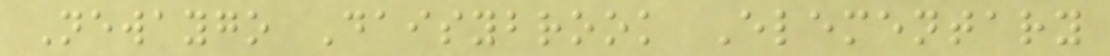Newaygo Daisybrook Elementary
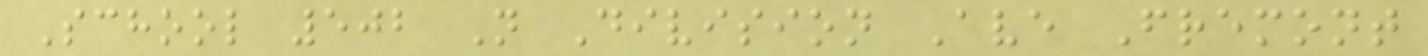School 502 N Division Ave Fremont
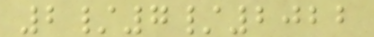2/7/2022
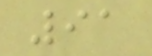91
